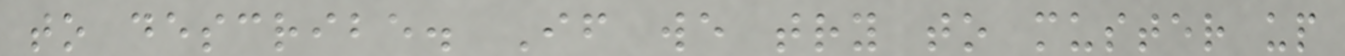to describe. If we try to muster up
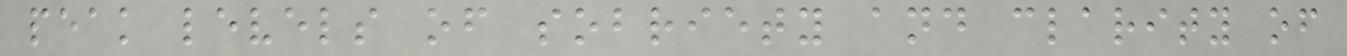peak levels of sobriety and clarity of
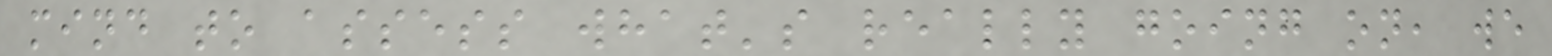mind to assess what's really going on, we
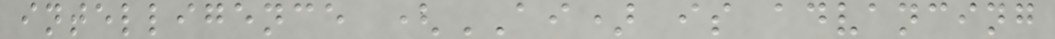intelligence (AI) is advancing
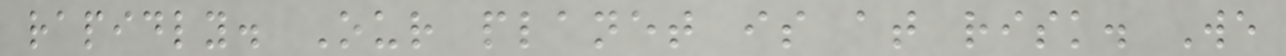rapidly. Our planet is at risk. We
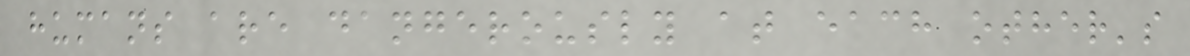humans are dangerously at each other's
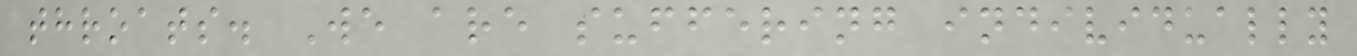throats. We are suffering individually
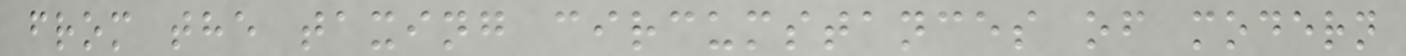from the taxing circumstances of modern
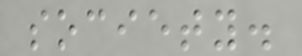society.
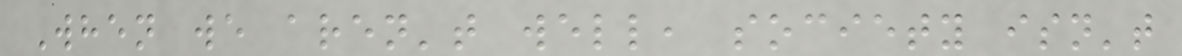When we aren't well, society isn't
